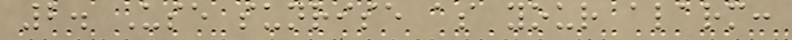2. Use sunrise as your alarm:
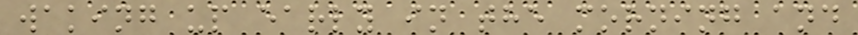waking up early in the morning and
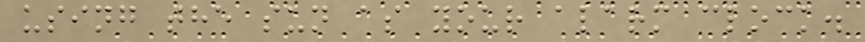using the sun as your alarm clock.
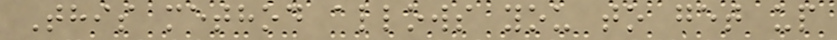This method allows you to get up
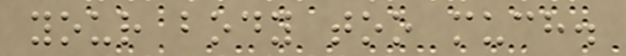your body too much.
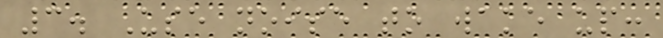3. Use noise to wake up:
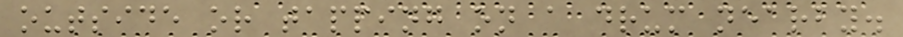outside or tapping on a drum nearby.
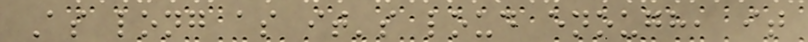As long as it's loud enough, it
